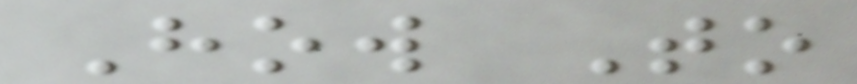How To
